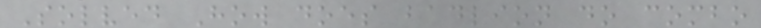Solved How does badlion do combo
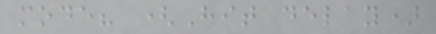mode? (Hit delay)
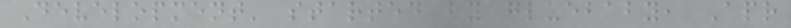Development' started by gluebaby, Apr
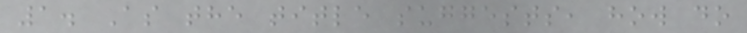1. As the title suggests, how do
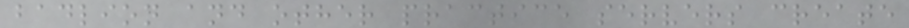badlion and other practice servers create
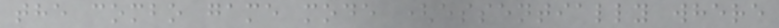the combo game mode (essentially where
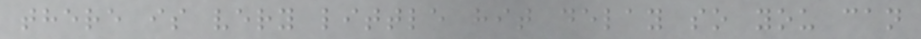there is very little hit delay so you can
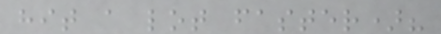hit a lot faster)?
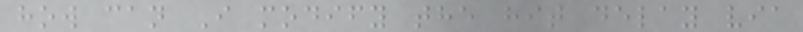how can I modify the hit delay via
